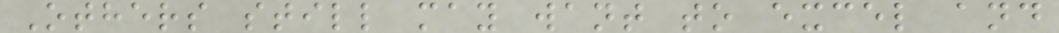Others still may want to excel and
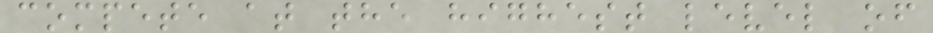compete at the highest level of
